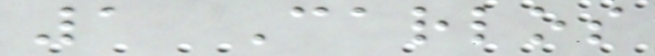1 Carlos
